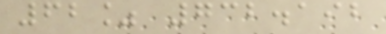62% 732.192
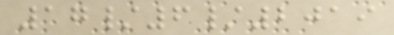17/6/2019
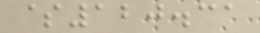$120.31
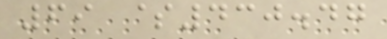69 $430.47
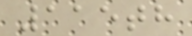115th
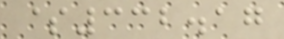$332.17
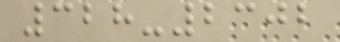328-2302
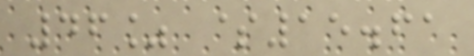46% $15.61
